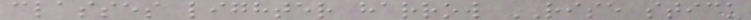classes lighter harrow RISE stick
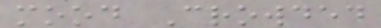mood Crowded
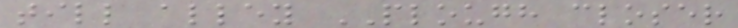till alley PLOUGH closer
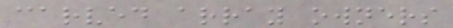carved array owners
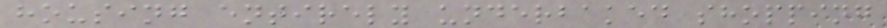housing entirely underbaked shopping
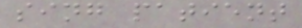sing patient
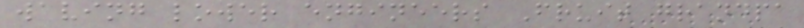waving lower engineers Fruit grandpa
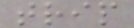trip
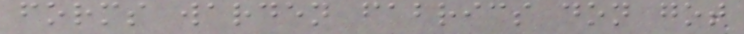forms warden fabrics don got
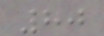80
